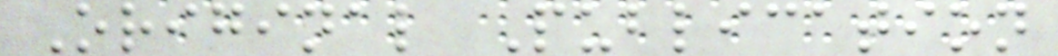Original Publication
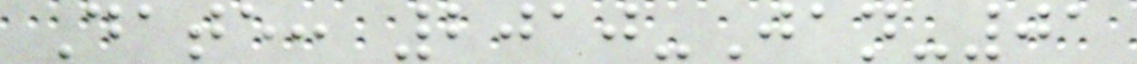Date: 2010-Jan-01
